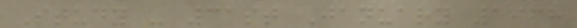Study - 31st January 1968
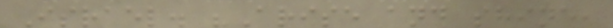Israel. "Arise and shine,
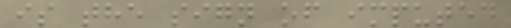is the sign of imputed
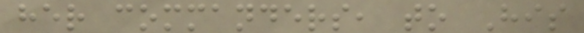her commanders, to His
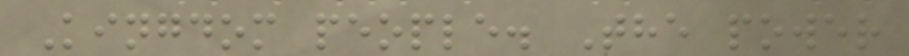Kingdom people. The power
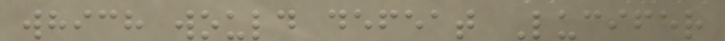which would defeat Lucifer
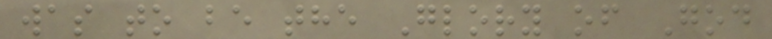was to be the Glory of God
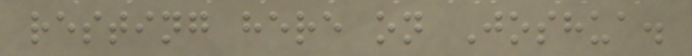resting here on Joshua.
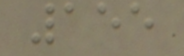155
